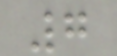7
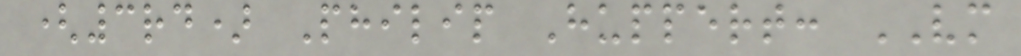(3rd) Philip Huppert: VM
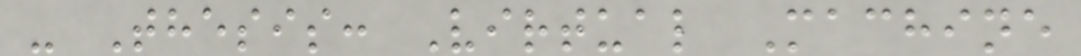- Thesis: Virtual Machine
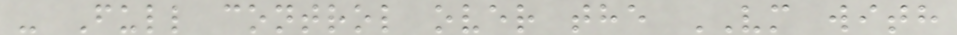- Full control over the VM with
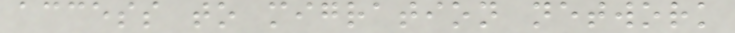access to migration network
